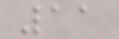11
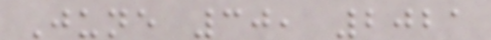June 30, 2021
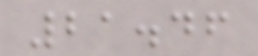21.46
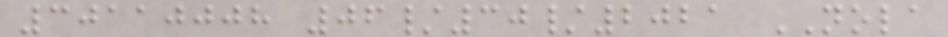30110008 06/30/2021 NOLA
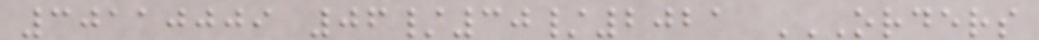30110009 06/30/2021 ORDERS
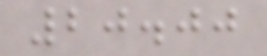20.00
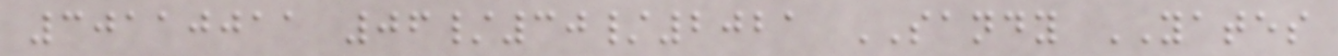30110011 06/30/2021 SANDY YATES
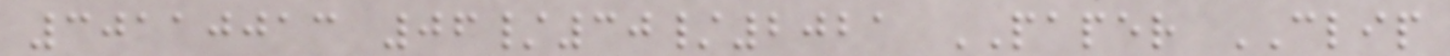30110013 06/30/2021 PAPER CLIP
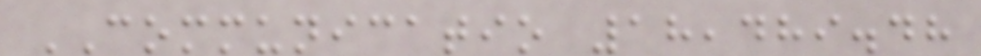COMMUNICATIO 18,489.48
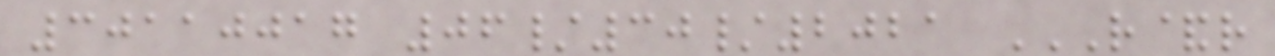30110017 06/30/2021 R&R
